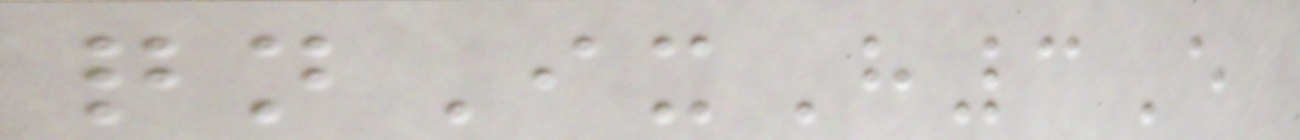qnIxH3E
